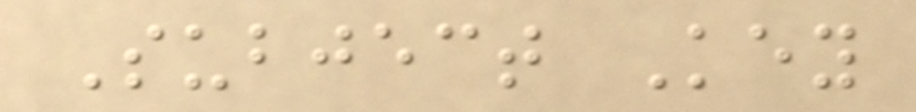Subject Key
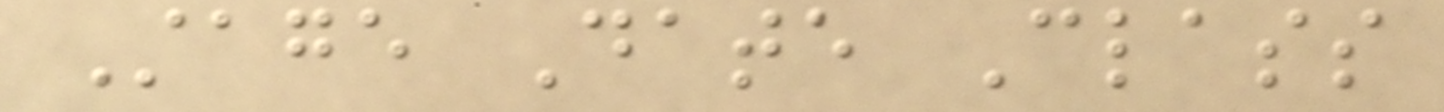Stage Date Class
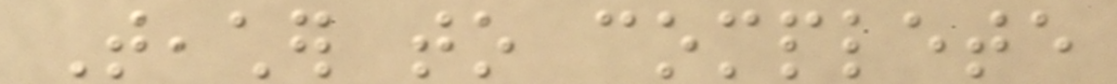Teacher to complete
